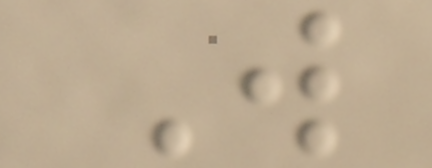W
